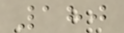180
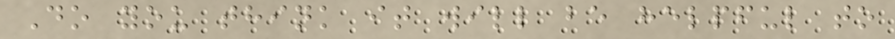Do you think it will be helpful to
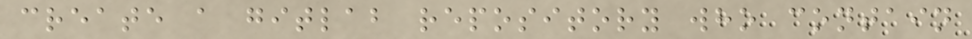create a gitlab repository who contain
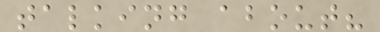talking about?
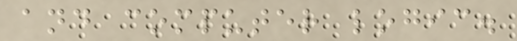and computer logic.
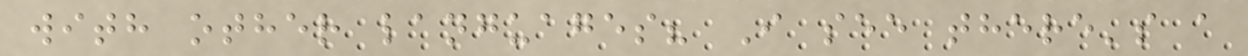with other languages? I see there's a
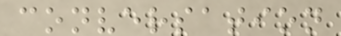conversation
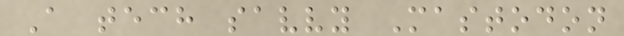A tech savvy Mastodon
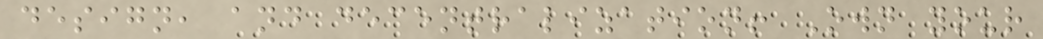design, and decentralization! Own your
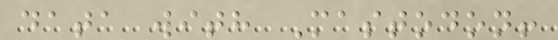data with Mastodon!
